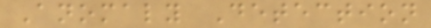Anomaly Detection
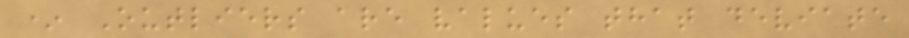* Outliers are values that deviate
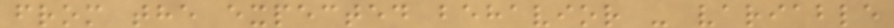from the expected behavior - variable
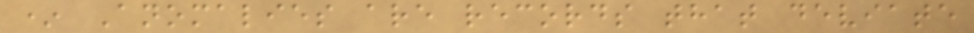* Anomalies are records that deviate
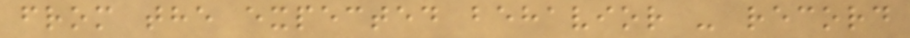from the expected behavior - record
